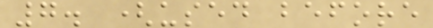7. (used before
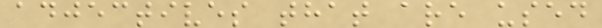adjectives that are used
